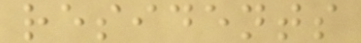residents
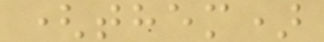(them)
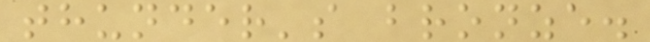thunder's bronze.
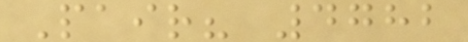Pair? 4782
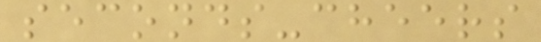seconds-cheers
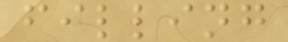filling
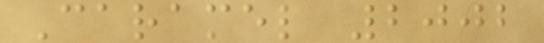Caramel 2002
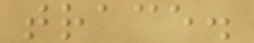trace.
